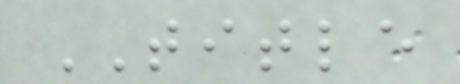TITLE
